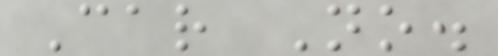Car No.
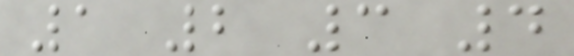1 2 3 4
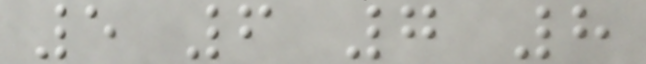5 6 7 8
